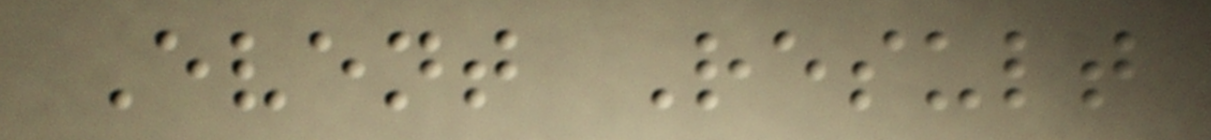Event Result
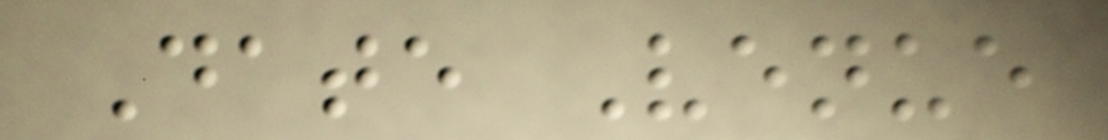Date Venue
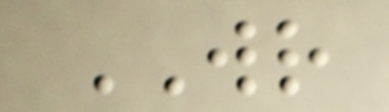WR
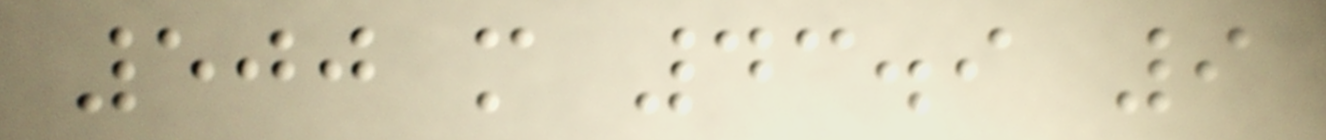500 m 43.9 9
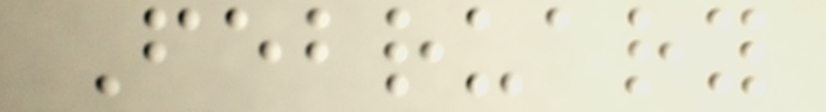February
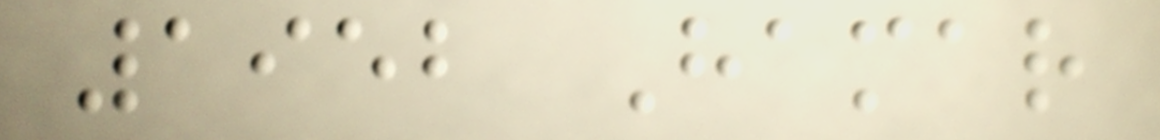1952 Hamar
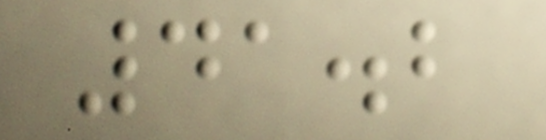41.2
